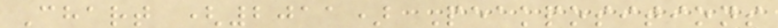Chart (2011) Peakpositions
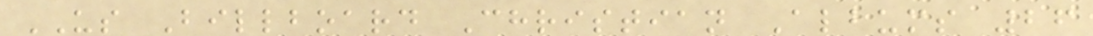US Billboard Christian Albums 26
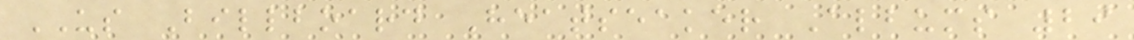US Billboard Heatseaker Albums 29
